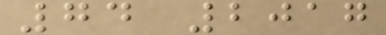74 2017
